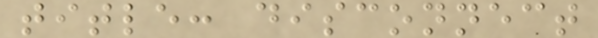title: disconnect
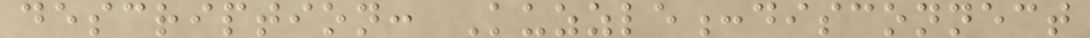description: Kuzzle:disconnect
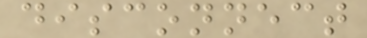disconnect
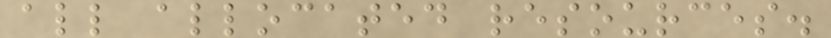all allocated resources.
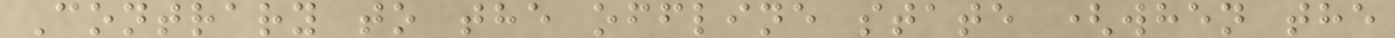Contrary to the offline state (when the
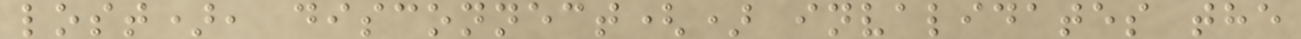lost), disconnect() invalidates the
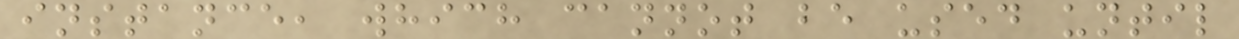instance, which cannot be used until
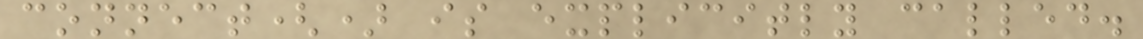connect() is explicitly called.
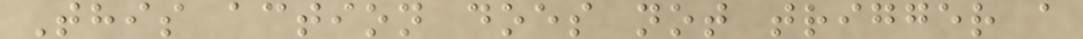This action does not trigger a
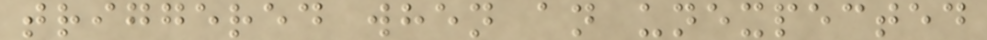triggered when an unexpected
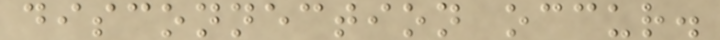disconnection occur.
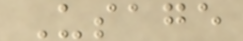Usage
